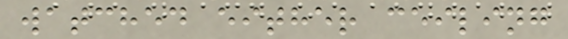watched either ceiling
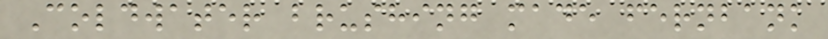Coldwater brushing made fernbank
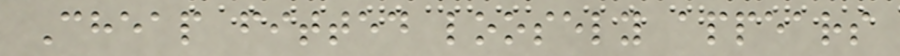Cheap fitted loosely appears
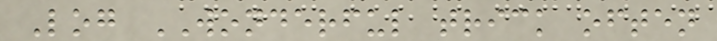Log WONDERFUL trick often
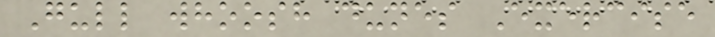Gull whoosh dunes Exercise
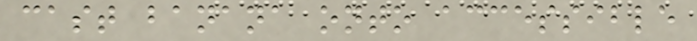cast banana onto accessible
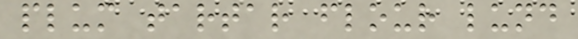plum tartar flour lund
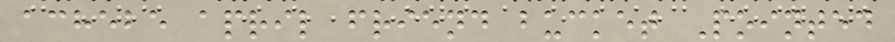achebe april friend bucket Pointed
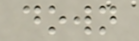down
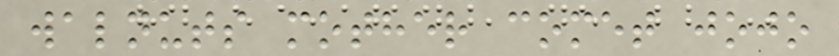walnuts mother comet jojo
